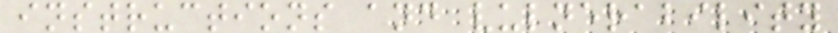instructions and vulnerability
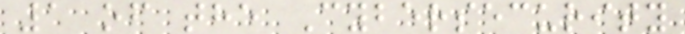1 of the Cybersecurity
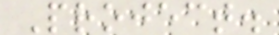Project.
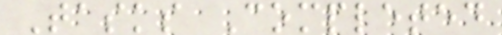Tasks Completed
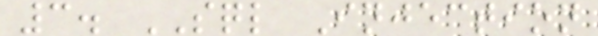3. SQL Injection
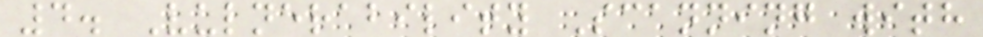4. Vulnerability Scanning with
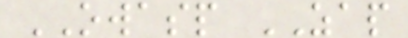OWASP ZAP
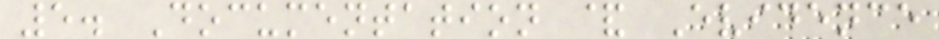5. Documentation & Evidence
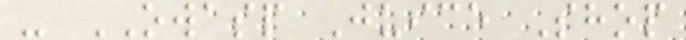- OWASP Juice Shop
